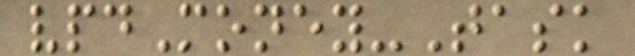vpdMoney-Task
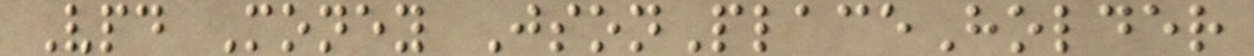Vpd Money JsonPlaceHolder
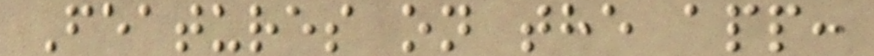Features on the app:
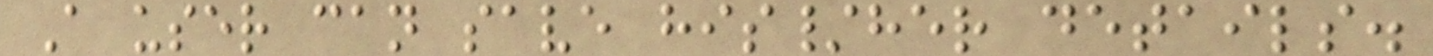A user can save his/her details.
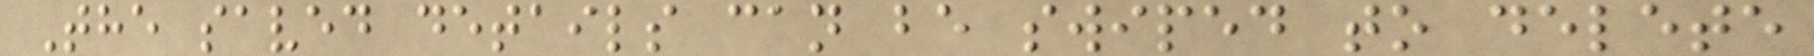The saved details can be swiped to delete
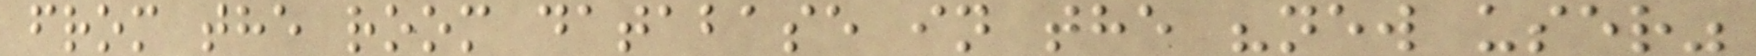from the room database in the "new user"
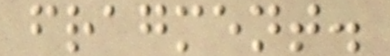fragment.
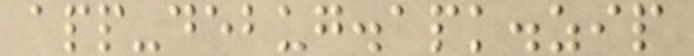app-debug.apk.zip
